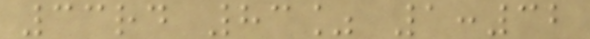33rd 83% 1:32
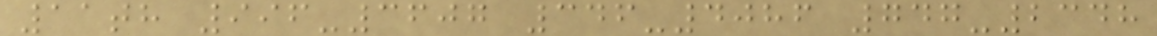11th 996-3607 346-4086 747-2348
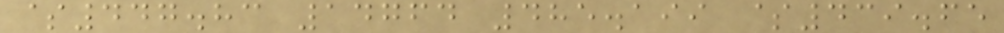$447.83 14764 485.199 $439.65
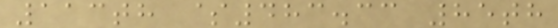113th $483.33 85th
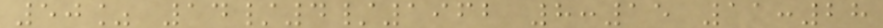50% 14/4/1962 8:15 11:28
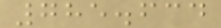785.634
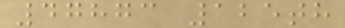47873 125th
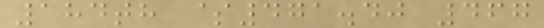184th $471.40 467
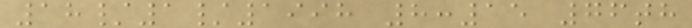18/1/1998 8:15 76th
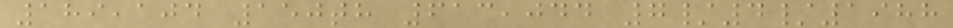189,104 150th 613,044 7/4/1988
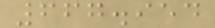667.954
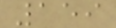159
